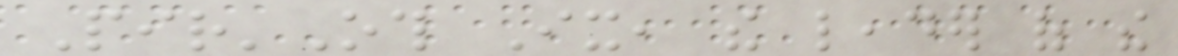Pir'Oth Ix, the leader of the
